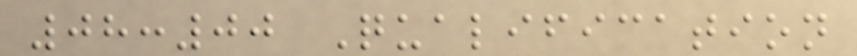08:00 Qualification
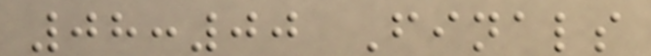08:00 Finals
